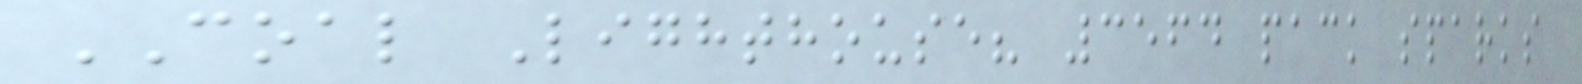COAL Lighthouse? 3564 pack sparks
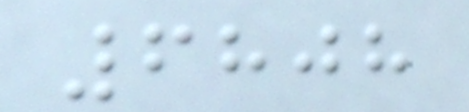6808
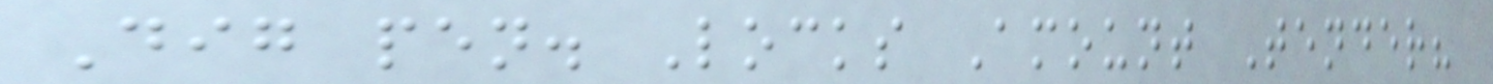Dig pen. Locks Amount Tender?
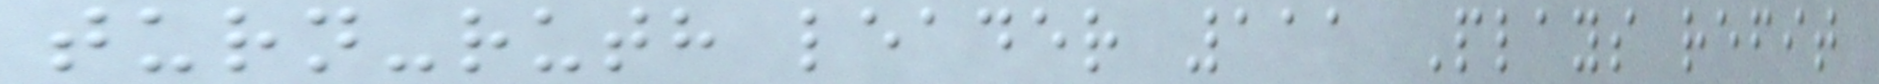turn-ruth leader 111 Plays refit
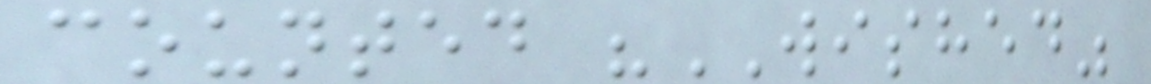counted "WISHED"
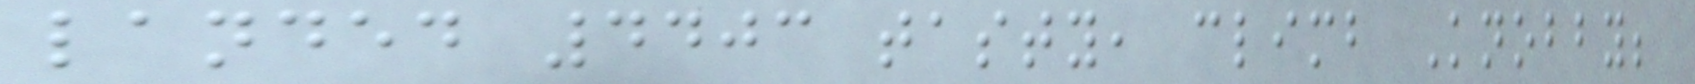landed 4403 tasty, climb Knobby;
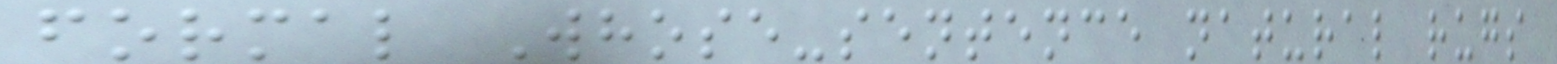formal Whose-sentence natural rugs
